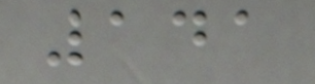141
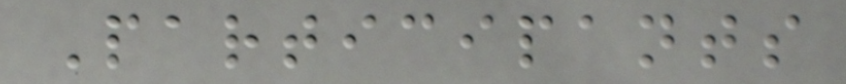Participants
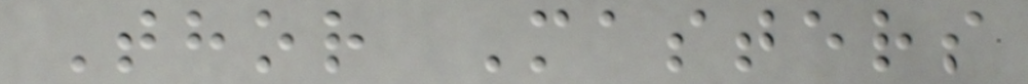Thor Masters
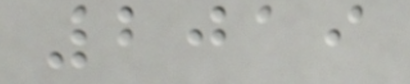2019
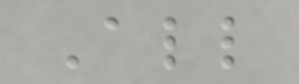All
